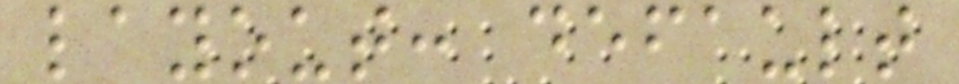layout: default
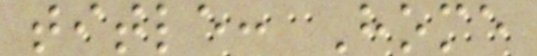title: Home
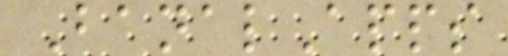BanalApps
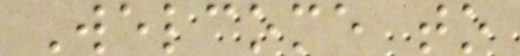Welcome to
